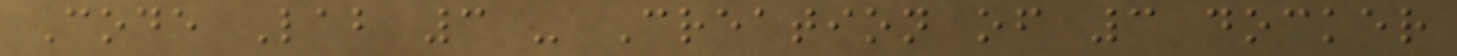Code Lab 3 - Creation of 3 docker
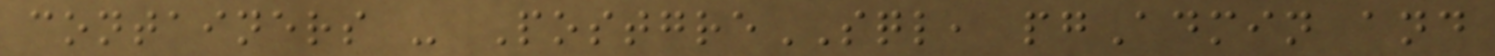containers - PostgreSQL, pgAdmin and
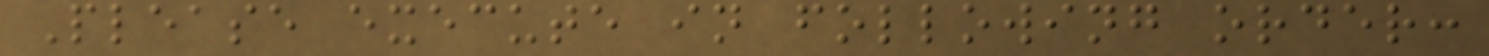Please execute in following order:
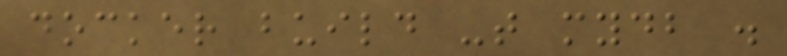docker build -t mydb .
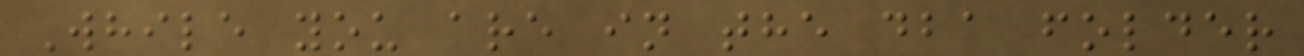While you are in the dba folder
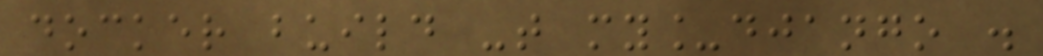docker build -t my_django .
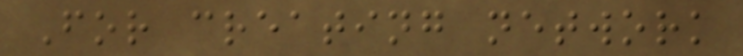For creating network
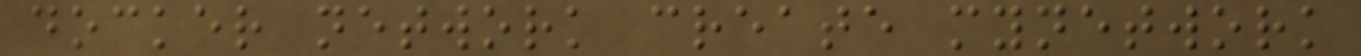docker network create mynetwork
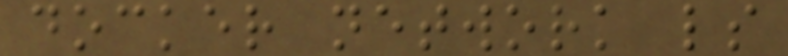docker network ls
